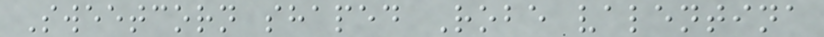Sweetcorn shaped Robe valentina
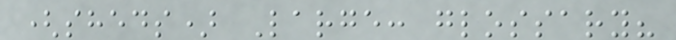(sheds) Large: glossary?
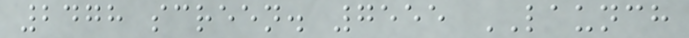2478 screen. 7555 LAUNCH
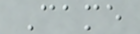Came
